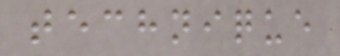technique
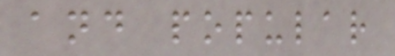and popular
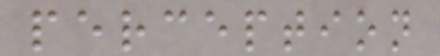perception
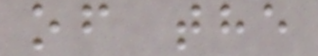of the
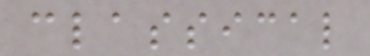classical
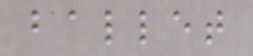ballet
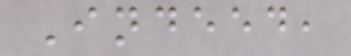Indeed,
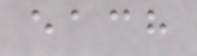each
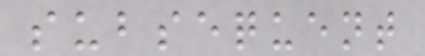subsequent
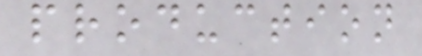production
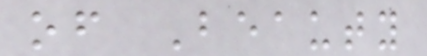of Beauty
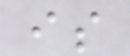is
